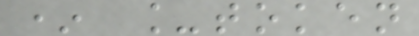* _token
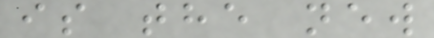is the new
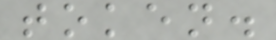token.
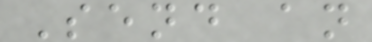Send an
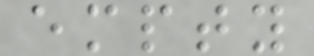empty
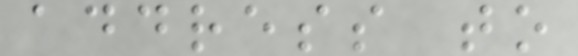address to
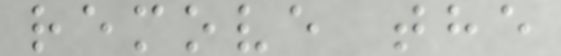remove the
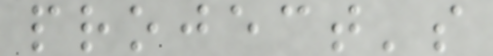project's
